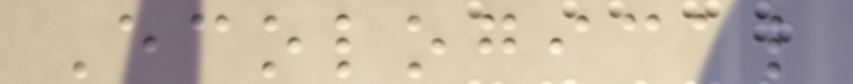Ecological
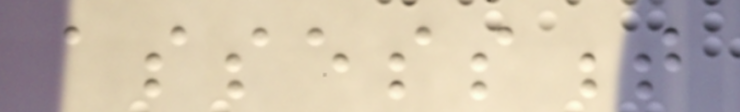assessment
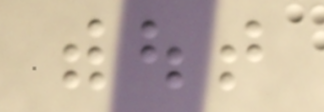without
